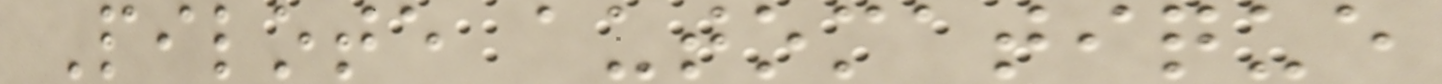Pilote automatique
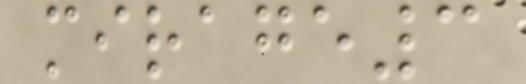mirage3
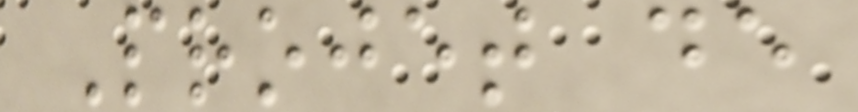Projet de
